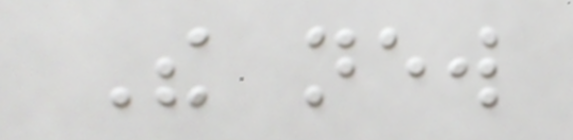The new
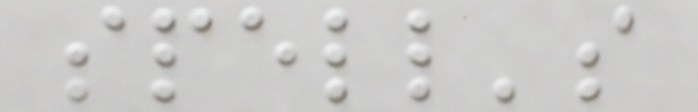spell's
